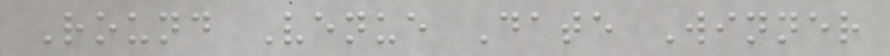Round Venue Date Winner
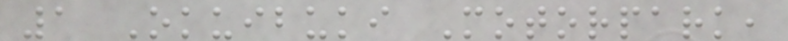1 Okuibuki Motorpark,
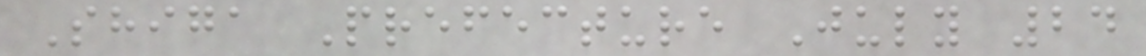Shiga Prefecture July 24
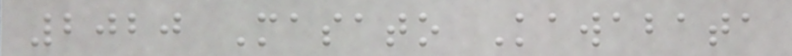2020 Masato Kawabata
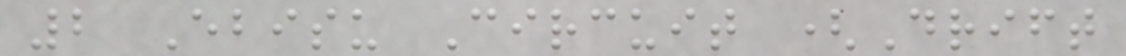2 Ebisu Circuit (Drift
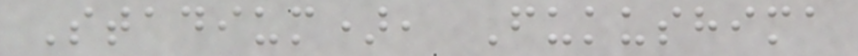Stadium), Fukushima
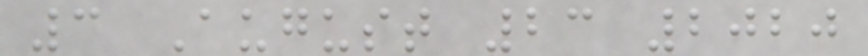3 August 23 2020
